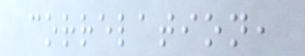correlation,
